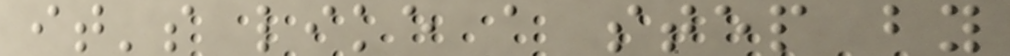it's like a step by
